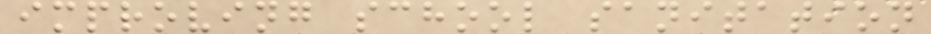improving school sanitation
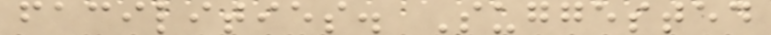facilities. Suggested
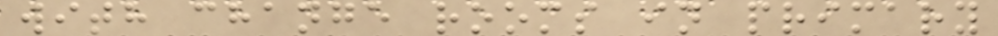with change rooms in primary
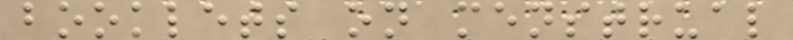booklets on menstrual
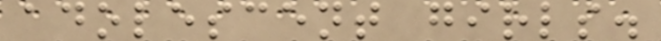adolescent girls.
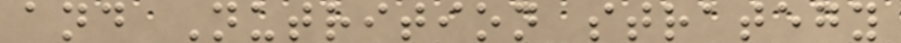and Nutrition strategy
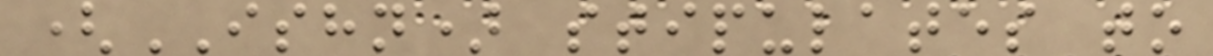(ISHN) stipulates to
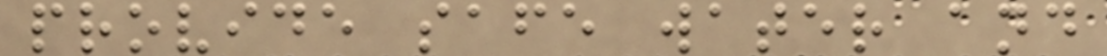provide safe water and
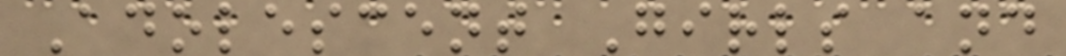Adolescent Girls and
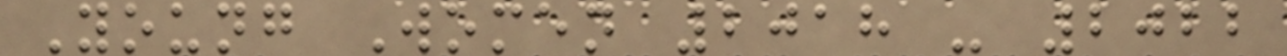Young Women 2018 - 2022
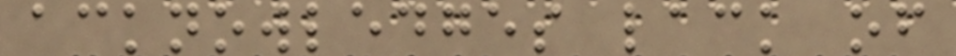acknowledges lack of
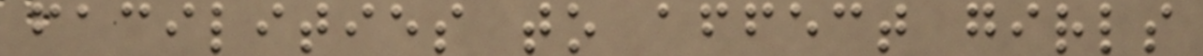facilities to affect girls
